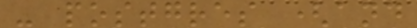- postgres (and
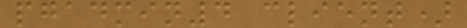pgadmin4 client)
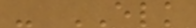- ELK
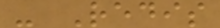- Redis
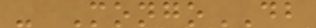- MongoDB
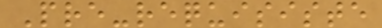Pre-requisiste
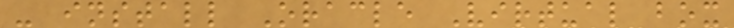- install Oracle Virtual box
